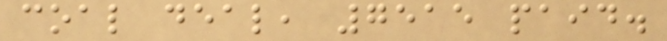coal deal, 7515 paid.
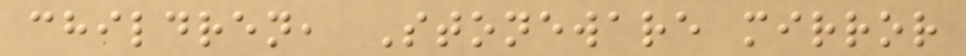children, Stoneware mirror
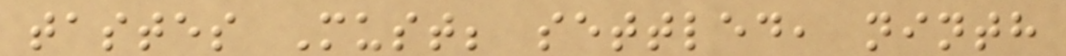tastes Must; settled, ninth
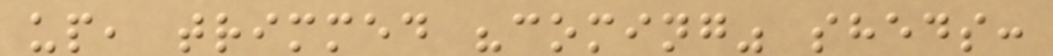up, trimmed "coming" sheds:
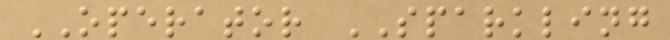OPERATOR SPARKLING
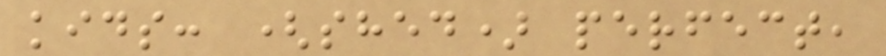kids: (shed) perfect,
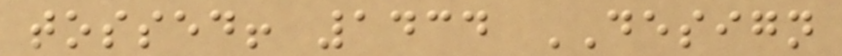tossed! 1434 DESIGN
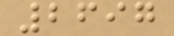2697
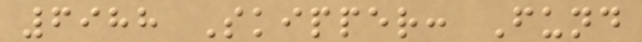6988 Skipper: Fund
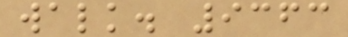walk. 9363
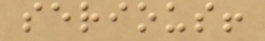serious!
